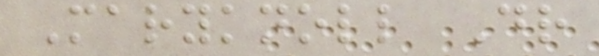Maryknoll Dr
